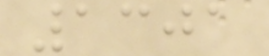1301
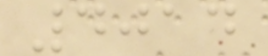4014
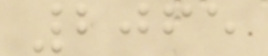2065
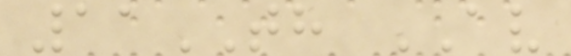11TH AV
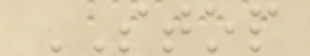STOP
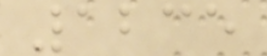1235
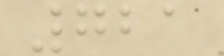721
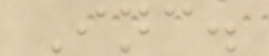Inc.
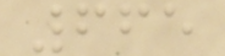665
